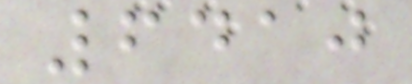6410
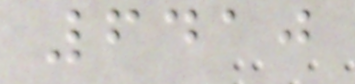6410
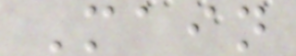Main
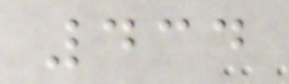434
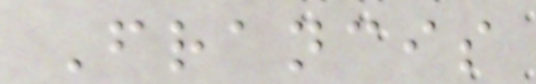Francis
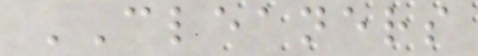CLEANERS
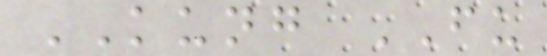KUNG FU
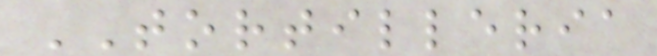TORTILLERIA
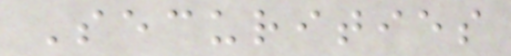Securities
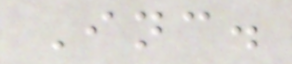Inc.
